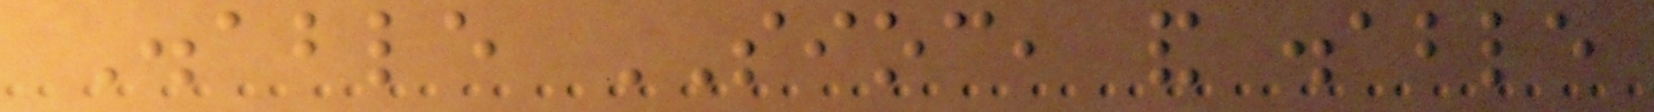Disable SIOC, and disable
